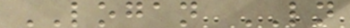LOGAN LN
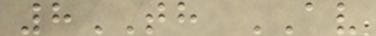8TH AV
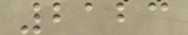2123
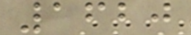1620
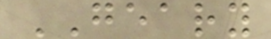GEARY
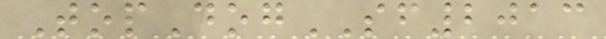TopDogSF2013
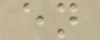en
